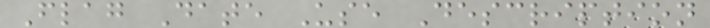Flag Date Use Description
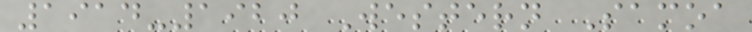1914-1920 Western Samoa
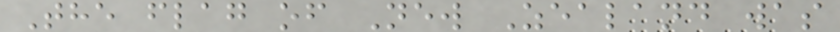The flag of New Zealand was
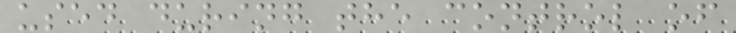used during the control of
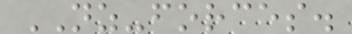NZ-forces.
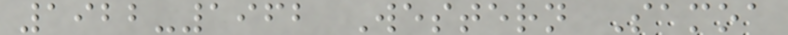1922-1962 Western Samoa
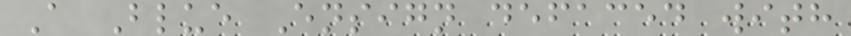A Blue Ensign defaced with
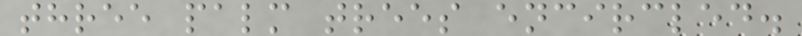three palm trees encircled.
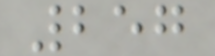257
